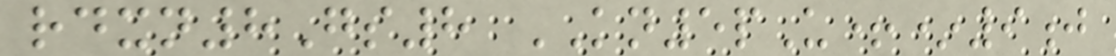rdxn8Gs8 KN5pU+*9j
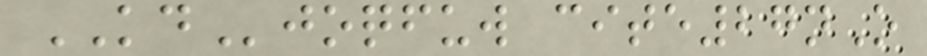KDjoqfuw cite27nO
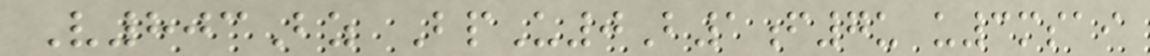V803Bz BpU0B1f7u u3msai
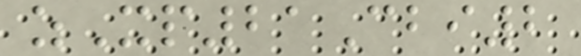zXp21Cbi2
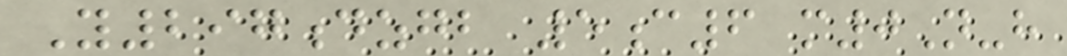Y297dzgb 5c6 m0N-h
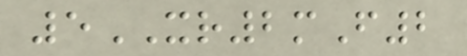5XR2mF2
